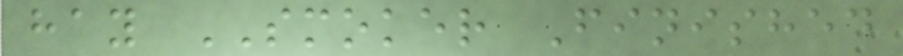hay SMOKER Finished
